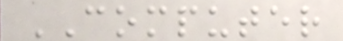COMPUTER
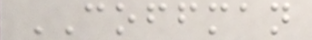COFFMAN
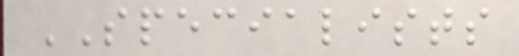SPECIALISTS
